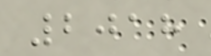2018
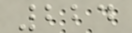224
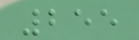255
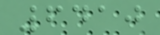6410
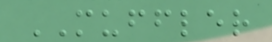MUFFLER
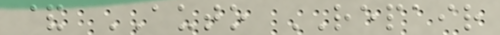& AUTO REPAIR
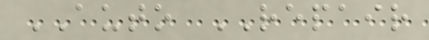AUTO REPAIR
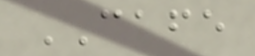CAFE
